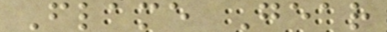Flame Gear
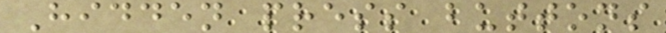Hidden press buttons
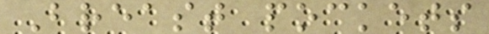Breast pockets
